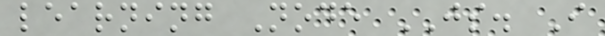learning Node JS. I
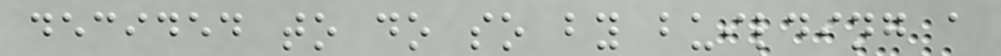decided to do so by building a
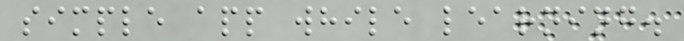simple app while learning.
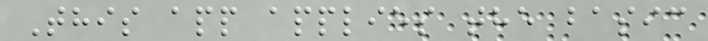This app applies the basic
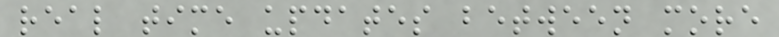real time updates between more
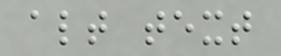alt text
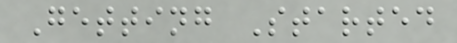Getting Started
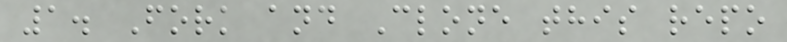1. Fork and Clone this repo
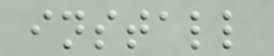install
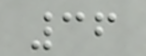36
